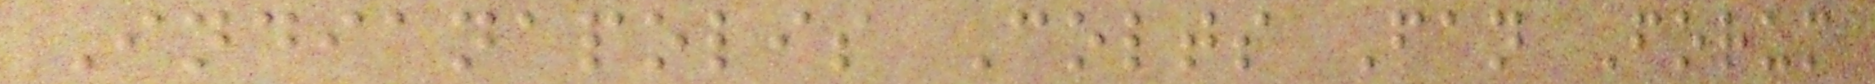Indianapolis Colts Fan Forum
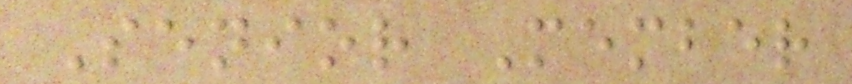Senior Member
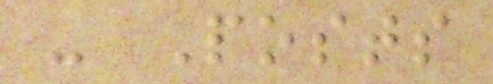- Posts
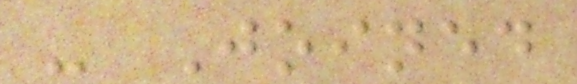- Joined
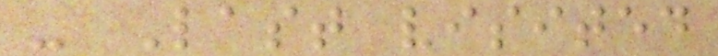- Last visited
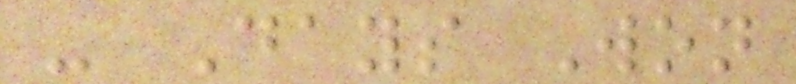- Days Won
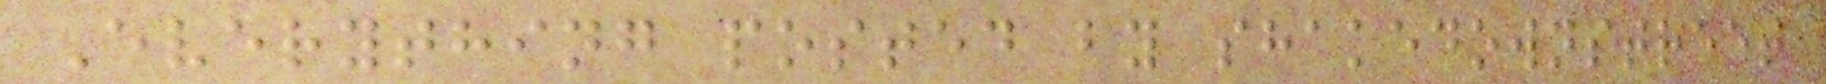Everything posted by shakedownstreet
